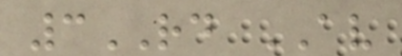3RD AV
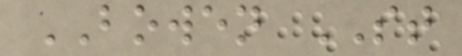BOWEN ST
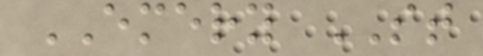EMERY ST
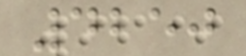4250
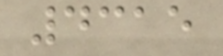4315
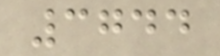3744
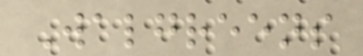Walgreens
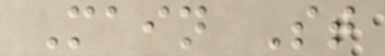Main St
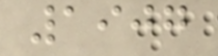1907
